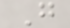G
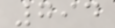794
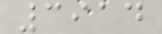3914
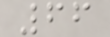66
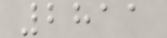2811
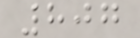807
